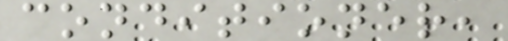conditioner,
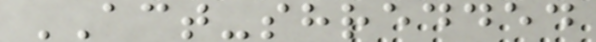ACT-shredded
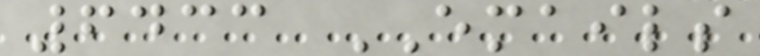6433 EMAILS
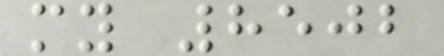my 8502
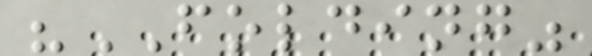"FOLDING"
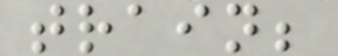train;
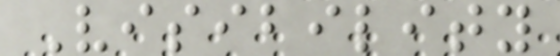Visibility
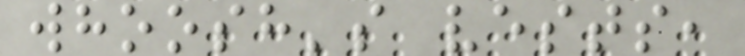whoosh's vests,
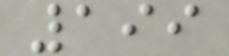199
